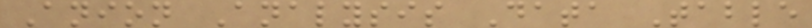Anion Analysis Data Table
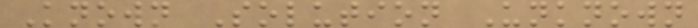Known Solution Unknown
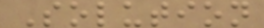Solution
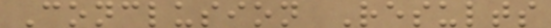Conclusion Results
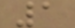1
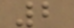2
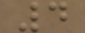4
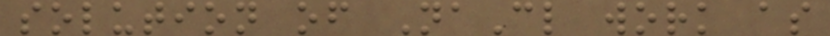solution of NaCl work as
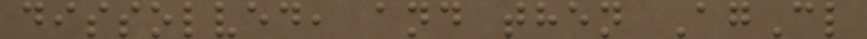dissolved, and then AgCl
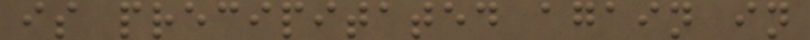is precipitated again in
